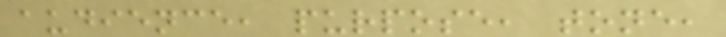audience, purpose, tone,
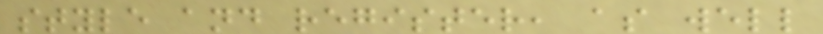style and register, as well
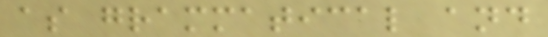as grammatical and
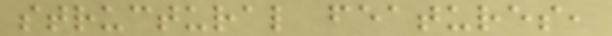structural features,
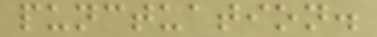punctuation.
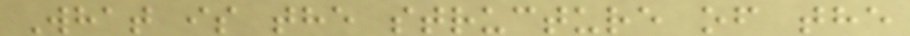What is the structure of the
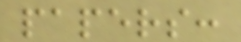papers:
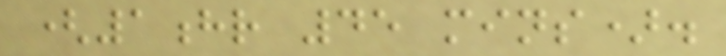(1hr 45 mins).
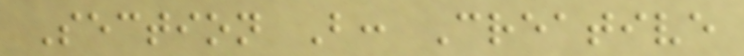Section B: Creative
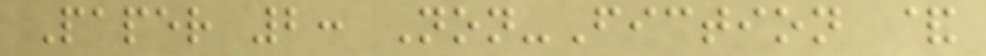Paper 2: Non-Fiction &
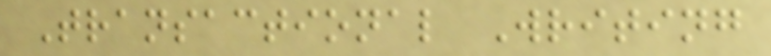Transactional Writing
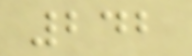242
